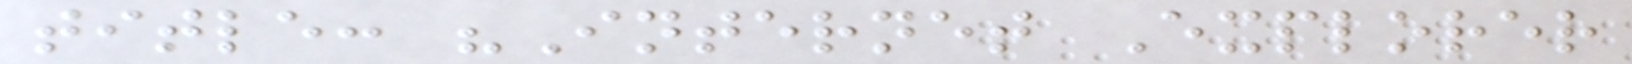title: "Internet Explorer
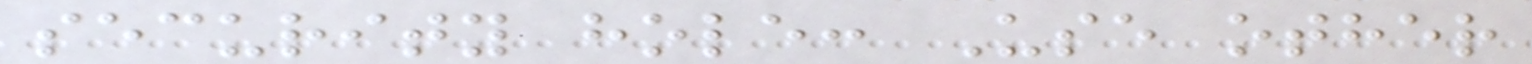security hole: Use other
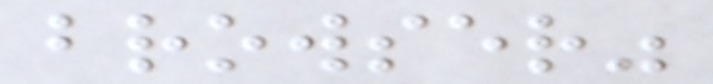browser"
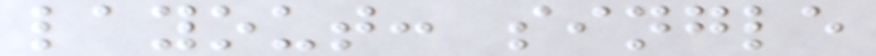layout: single
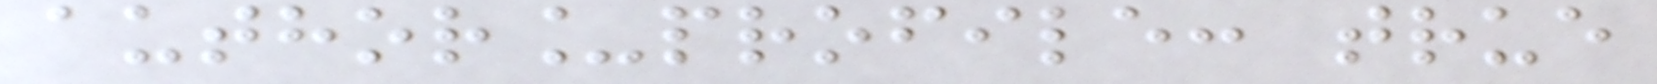author_profile: true
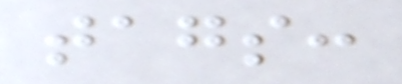tags:
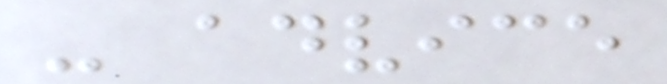- advice
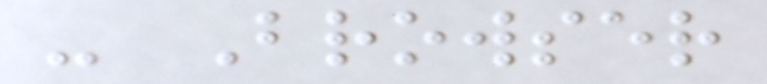- Browser
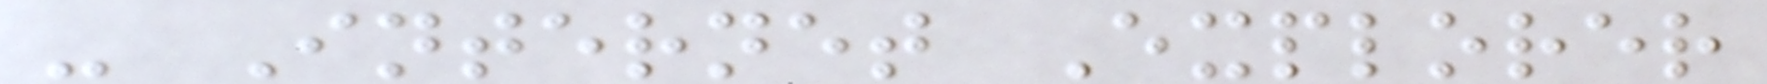- Internet Explorer
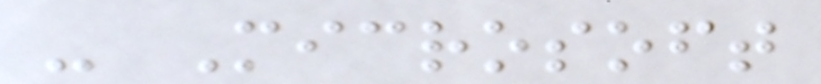- Microsoft
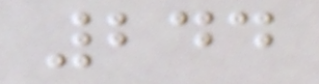244
